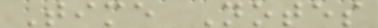Time Notes
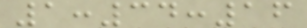1:34:16
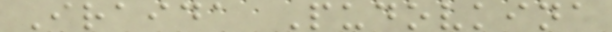Iraida Pudovkina
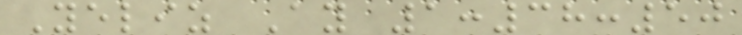Yeliz Ay 1:38:50
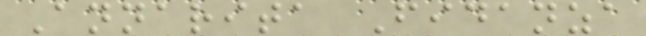Annarita Fidanza
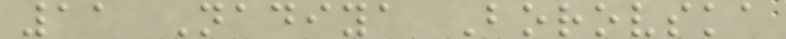11 Nadiya Borovska
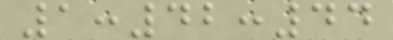1:42:44
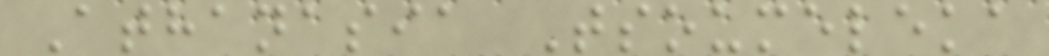Athanasia Tsoumeleka
